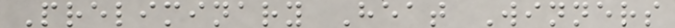Preliminary Heat Winners
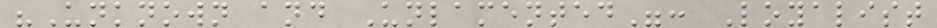"Unknown and Unlamented": Loyalist
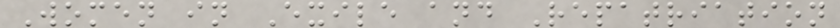Women in Exile and Repatriation
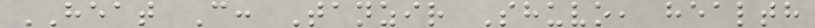HEAT C: Tanzir Shuvo, health
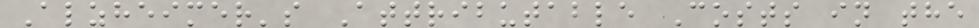Alzheimer's Attributable Costs in the
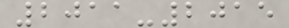2011-2015
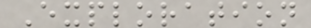Exploration
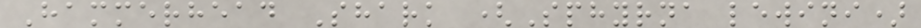Hammerhead Shark (Sphyrna lewini)
